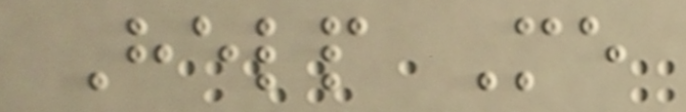Help Me
